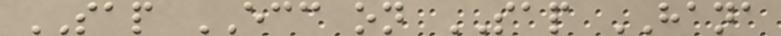SAP ECC on SAP HANA
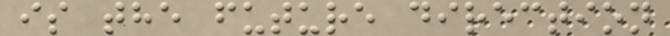is the future direction
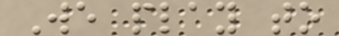We play to
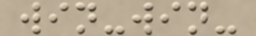win-win-
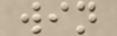win
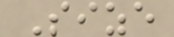Size
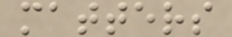matters
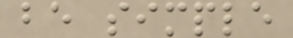be simple
